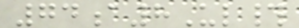74a8Ul#
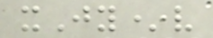xJy*v
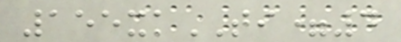155xkTI=4
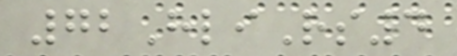72HliRs4
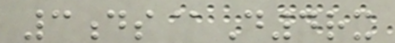3ds@D4rx
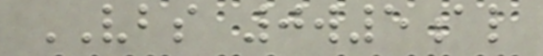VBS 0w5al
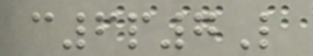c6p7L
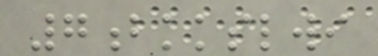7bkkslwi
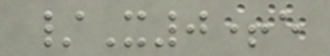/X0+e
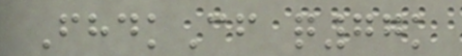FhdkCf q77k
